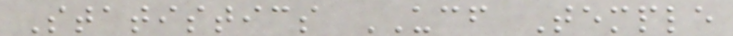Statistics UCF Temple
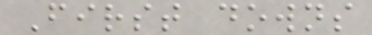First downs
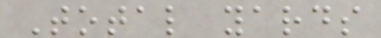Total yards
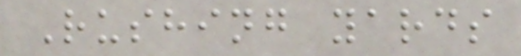Rushing yards
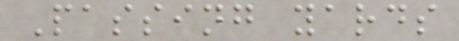Passing yards
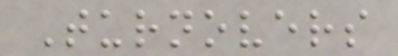Turnovers
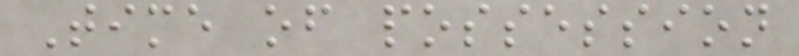Time of possession
